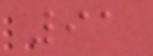91
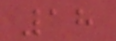18
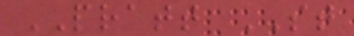PRATT ST
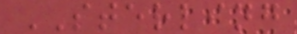STERLING
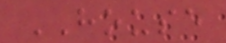HOUSE
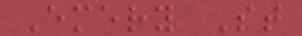Emery St
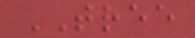TREE
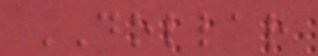DOLLAR
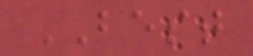BEST
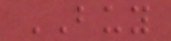BUY
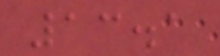13.1
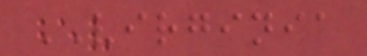VIRGINIA
